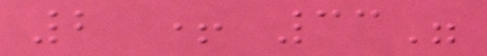2 + 33"
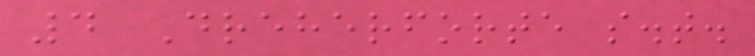4 Dreherforte s.t.
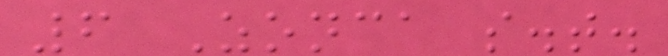6 Zonca s.t.
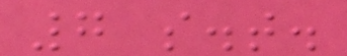7 s.t.
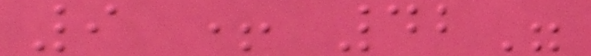9 + 42"
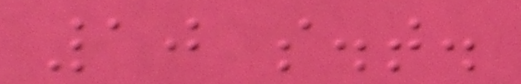10 s.t.
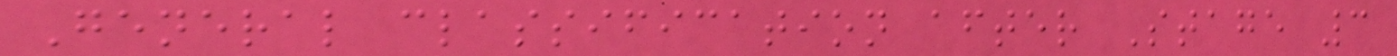General classification after Stage 3
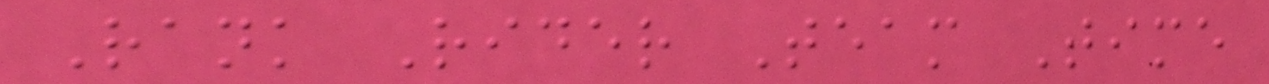Rank Rider Team Time
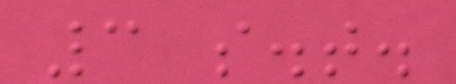3 s.t.
